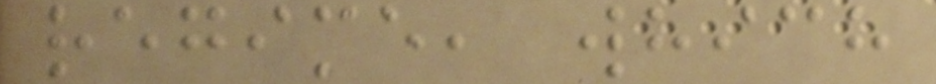regime, which
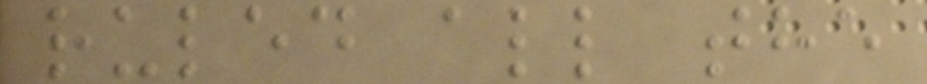ruled all the
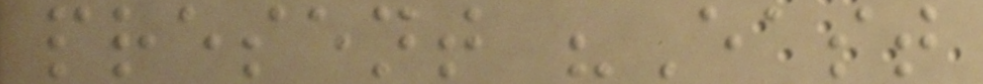present "East
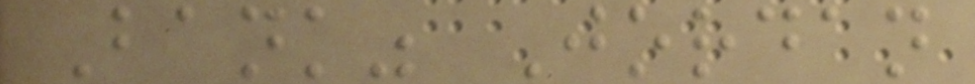Bank" Jordan
